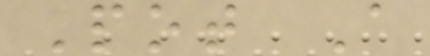Pot A
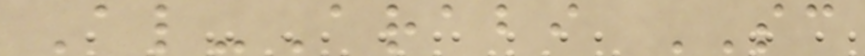Al-Arabi SC
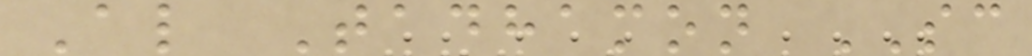Al Tadhamon SC
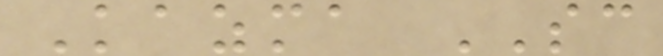Kazma SC
